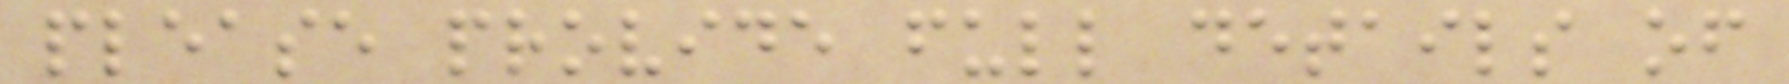please provide full details of
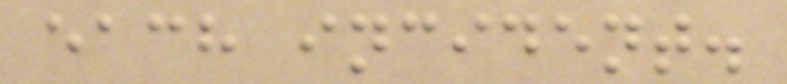each incident.
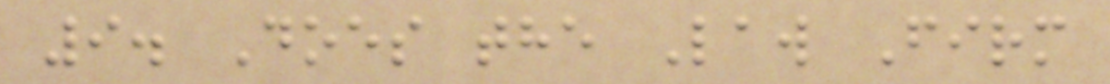9. Does the Law Firm
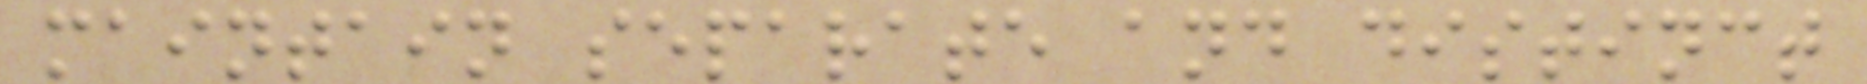maintain separate and distinct
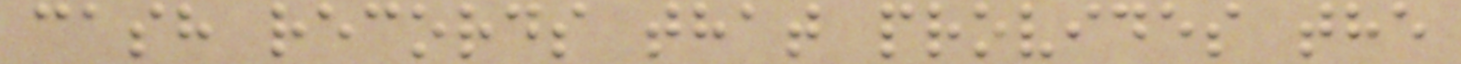cash records that provides the
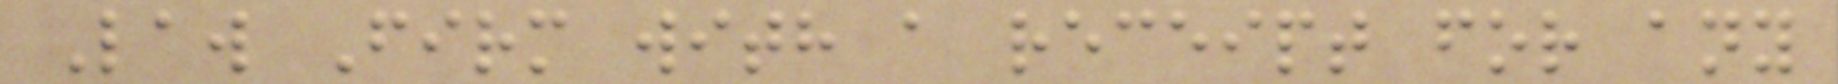Law Firm with a receipt for any
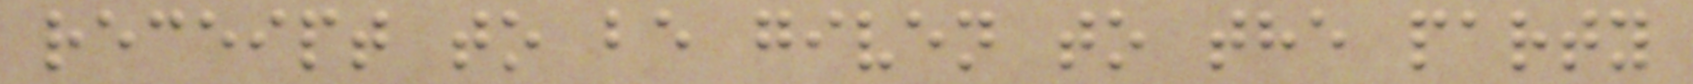receipt to be given to the party
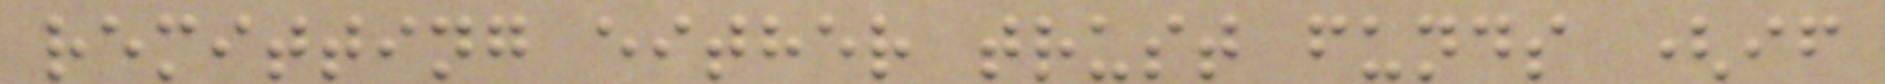remitting either trust funds (if
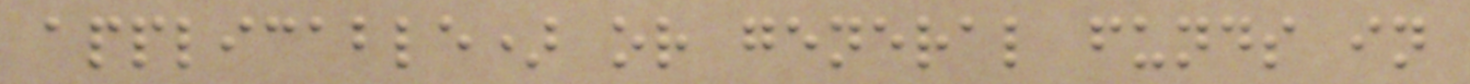applicable) or general funds in
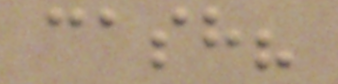cash?
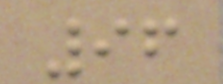96
